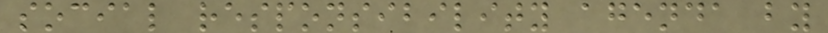social responsibility agenda by
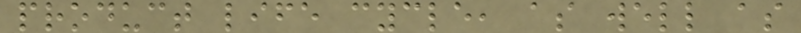product life cycle, as well as
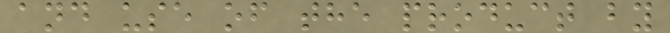and use of the product by
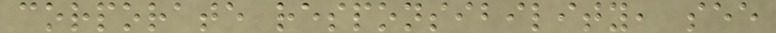corporate responsibility, see
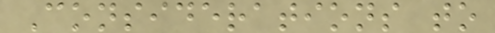Considerations to
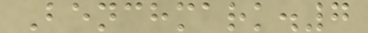Benchmark.7
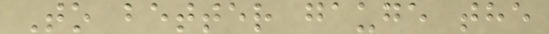To better gauge the
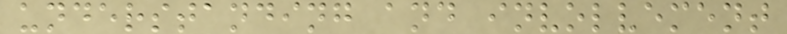understanding and involvement
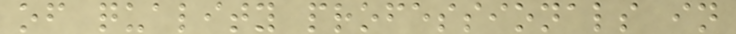of quality professionals in
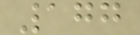177
